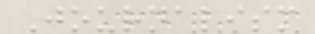Journalism
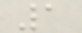1
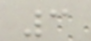3
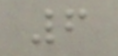6
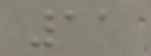11
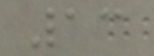13
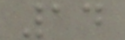14
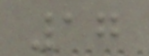17
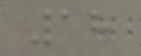18
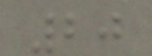20
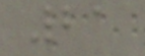21
